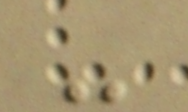-
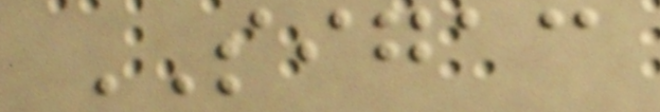SIGAC
